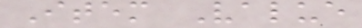Item Value
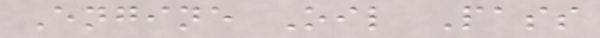Engine Oil Pass
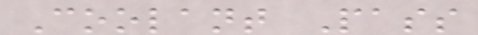Coolant Pass
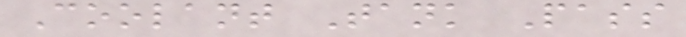Coolant Tank Pass
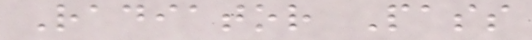Radiator Pass
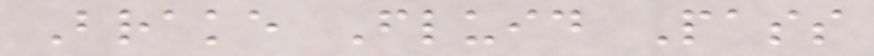Brake Fluid Pass
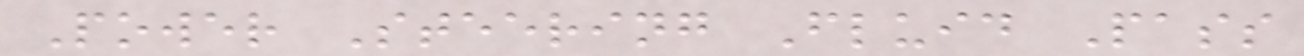Power Steering Fluid Pass
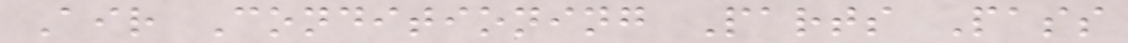Air Conditioning Parts Pass
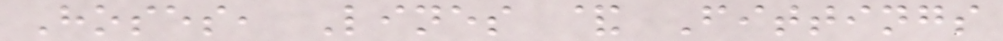Hoses, Lines & Fittings
